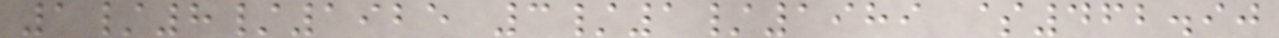1/8/1925 3/1/1989 $462.90
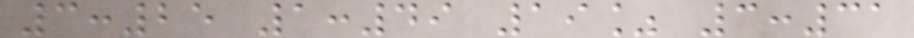3:25 1:49 19% 3:31
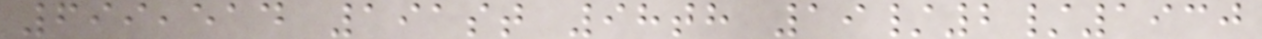699,514 191st 98th 19/2/1930
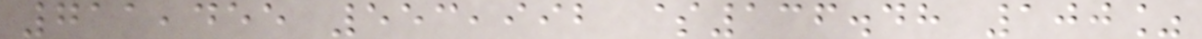711,455 553,992 $136.48 100%
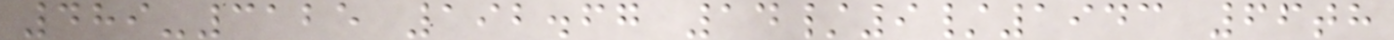489-3125 192.67 14/9/1943 66th
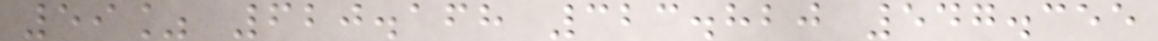59% 620.168 323.820 547.355
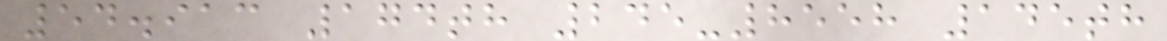54.913 174th 245-8558 145th
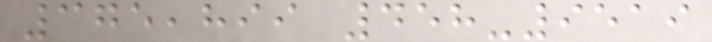375,899 458-9519
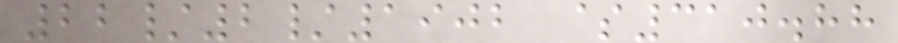22/2/1902 $310.88
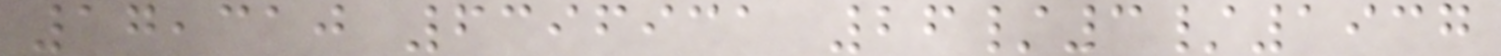17,310 6396931 26/3/1937
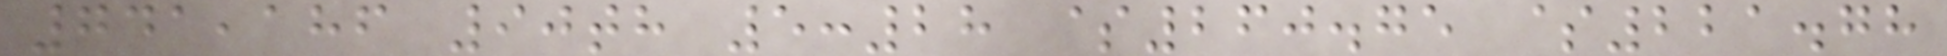741,186 90th 5:28 $260.75 $221.78
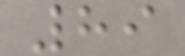89
